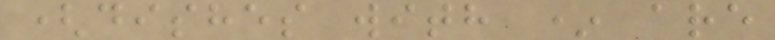(dishes with * are
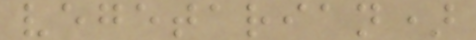vegetarian)
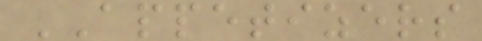APPETIZERS
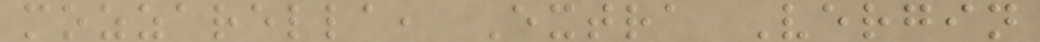mozzarella, Extra Vergin
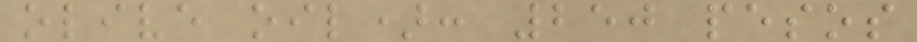olive oil): 250 pesos
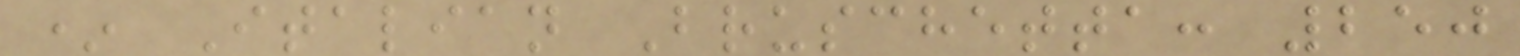* Italian Bruschetta: 250
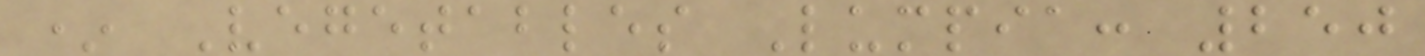* Vegetables Lumpia: 250
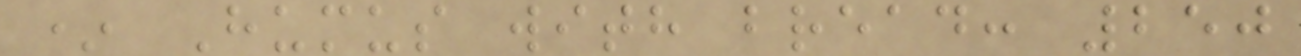* Humus with bread: 250
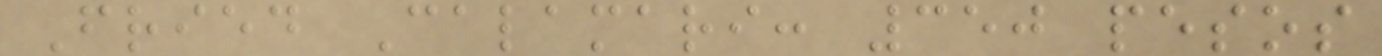Fried Calamari: 350 pesos
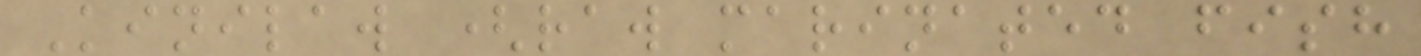Kinilaw (raw marinated fish
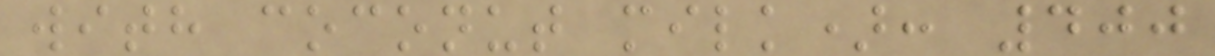with coconut milk): 400
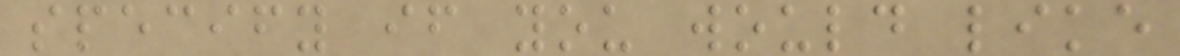specify if you would like
